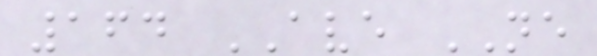164 AVE NE
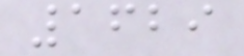1629
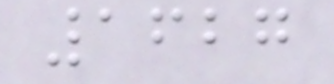1627
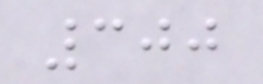300
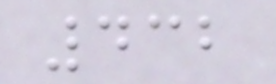432
